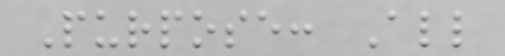Purpose: All
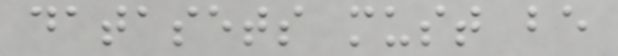datasets must be
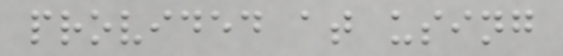provided at using
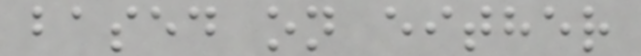based on either
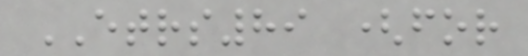ETRS89 (for
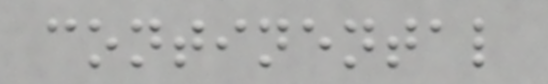continental
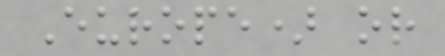Europe) or
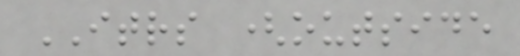ITRS (outside
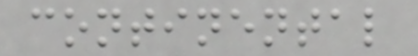continental
